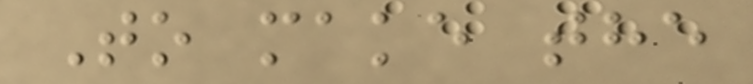To make the
